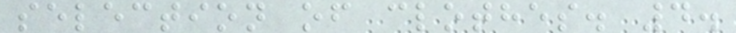selection of clothes. 4.
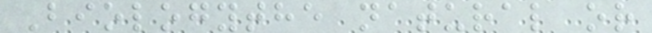Biologythe natural or
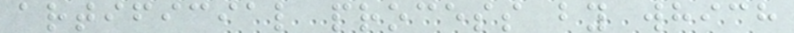artificial process by which
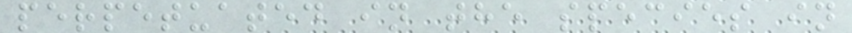perpetuated in the species in
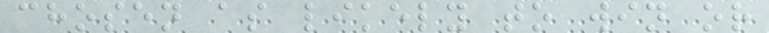chosen as likely to win or
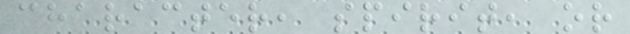character, spirit, or
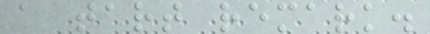a tart remark.
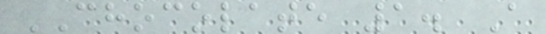CHOCOLATE 1. A
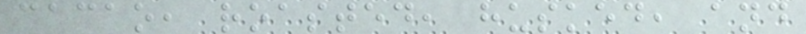cacao, roasted, husked, and
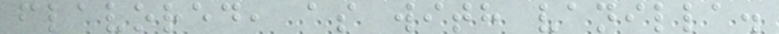flavored, as with vanilla.
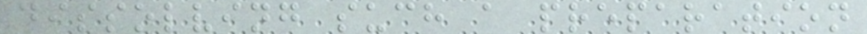dissolving such a preparation
